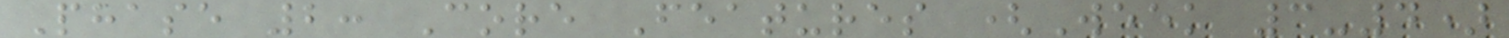Phase 2: Core Features (Week 3-4)
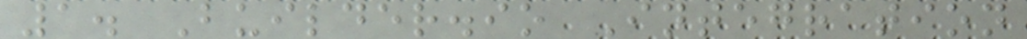1. Builder.io Integration
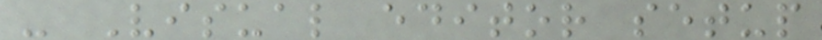- Visual editor setup
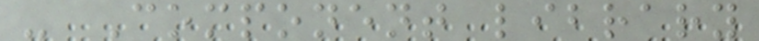- Component library
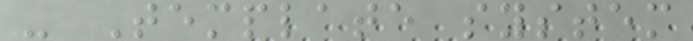- Template system
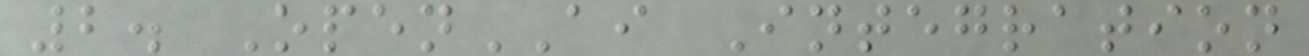2. OpenAI Integration
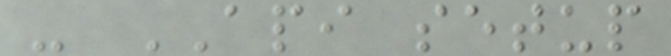- API setup
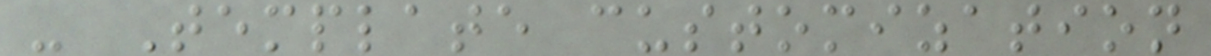- Template customization
